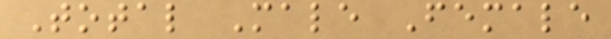Total Male Female
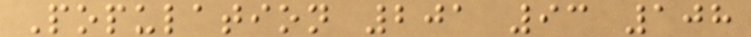Population 201 93 108
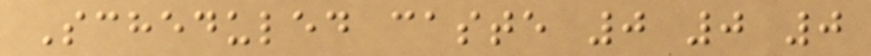Scheduled caste 0 0 0
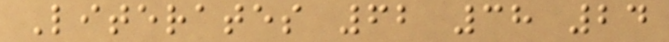Literates 62 38 24
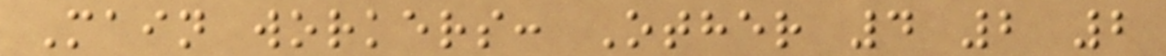Main workers: Other 4 2 2
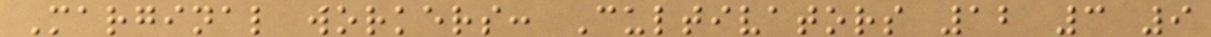Marginal workers: Cultivators 12 3 9
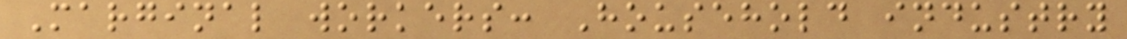Marginal workers: Household industry
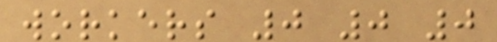workers 0 0 0
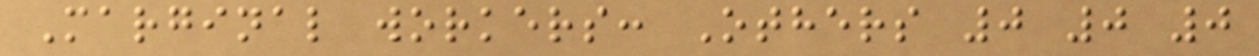Marginal workers: Others 0 0 0
